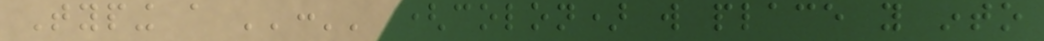Typing a '':'' (colon) will place you into
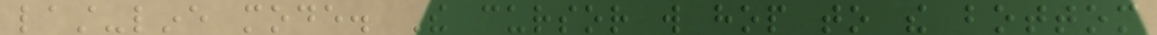last-line mode. The cursor will hop to the bottom
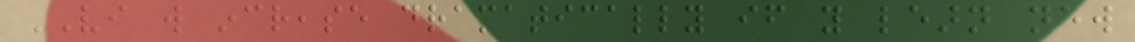VI will increase dramatically if you learn new
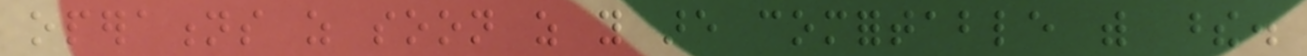operations as soon as you are comfortable with these.
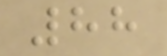88
